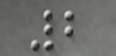2
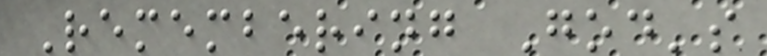Remembering God's
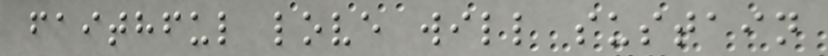faithful love will sustain
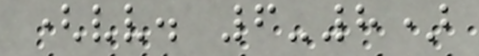(vv. 6-8)
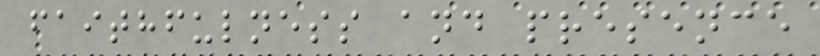faithfulness and presence
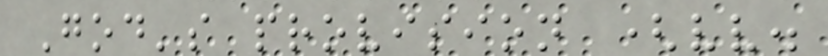God's provision (vv.
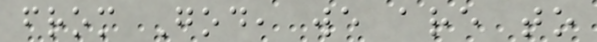from God, we are to
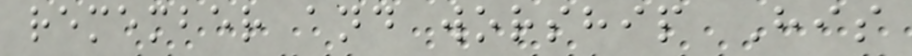remember and worship His
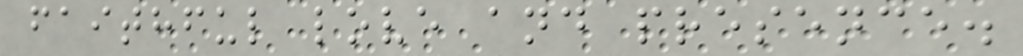faithful love and presence.
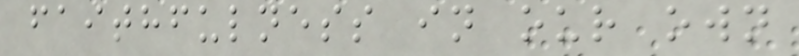faithfulness in our own
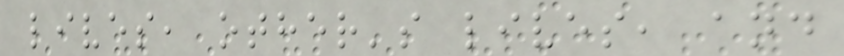lives, other's lives, and
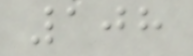108
